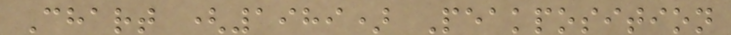Chart (1989) Peakposition
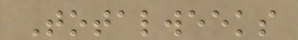Totalweeks
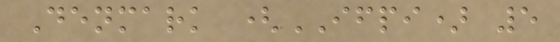Denmark (IFPI) 5
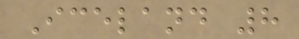Iceland 8
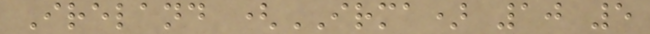Ireland (IRMA) 10 5
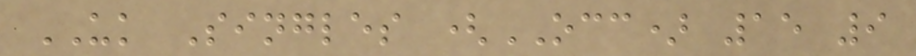UK Singles (OCC) 15 9
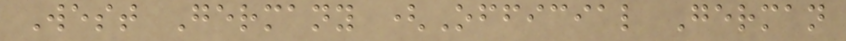West Germany (Official German
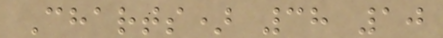Charts) 38 10
